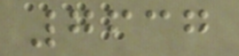7637
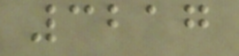3217
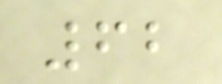62
